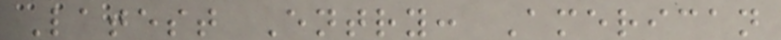Latest Entry: American
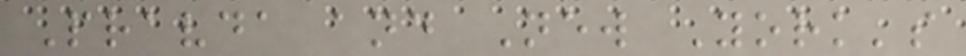Pravda and New York's
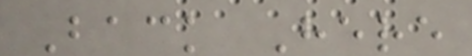Back Here
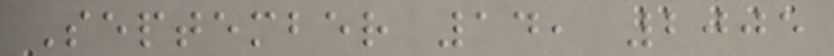September 14, 2005
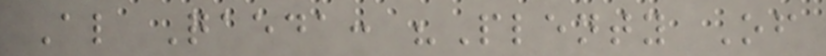Al Qaeda: "Plenty Of
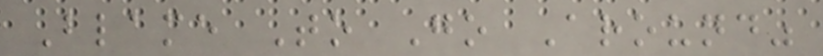Blame To Go Around"
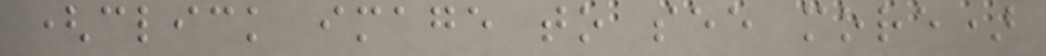(click image to see more)
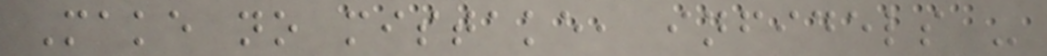Make no mistake, infidels -
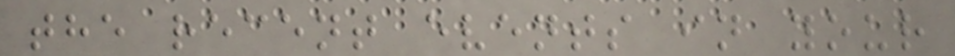the recent events in your
